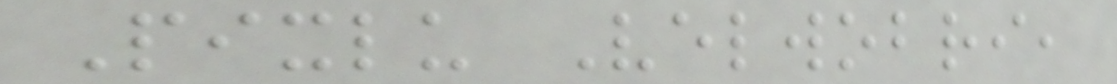Pixlu Velwobri,
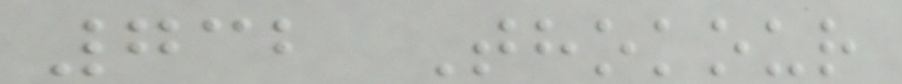732 Thokour
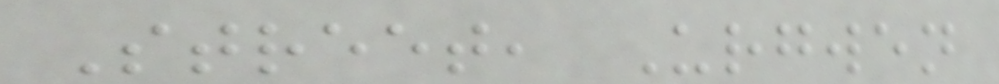Street, Urgwen
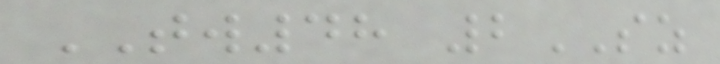TW48 2SZ
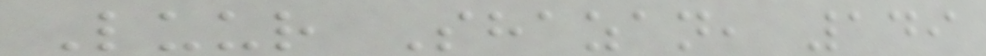Luur Shazan, 149
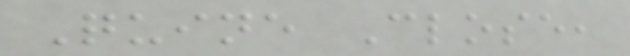Quine Close,
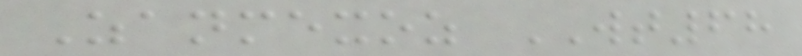Zanmexoz WT68
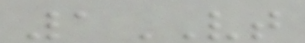1VT
